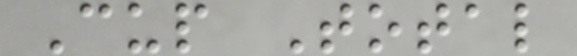Cup Total
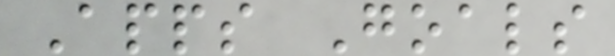Apps Goals
